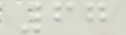67
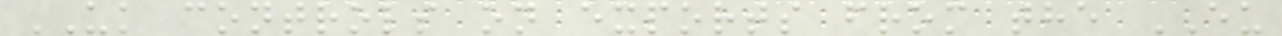UK controls on exports from the EU
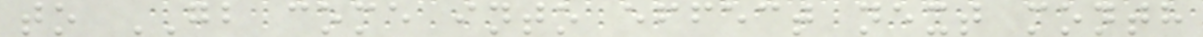to GB come into effect next month
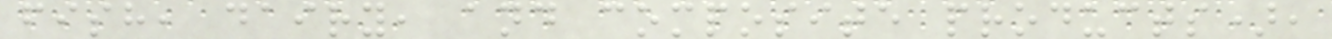fish, dairy, and composite products),
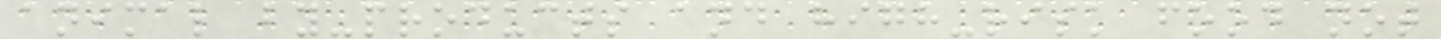animal by-products and high-risk food not
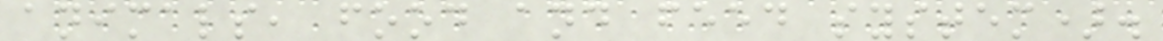animals, food and feed system).
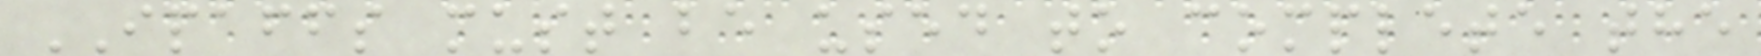IPAFFS must be used to complete the
